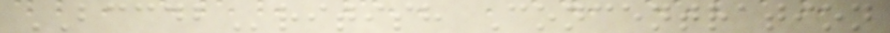BCCDBritish Concentration
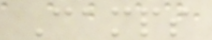Camps
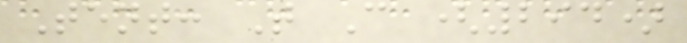Tent: T C (294)
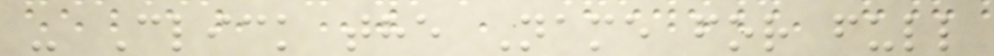- Click the Name for full
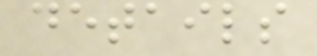details
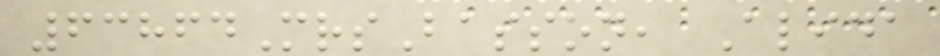63864MrsBasson, Alida
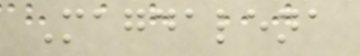Magdalena
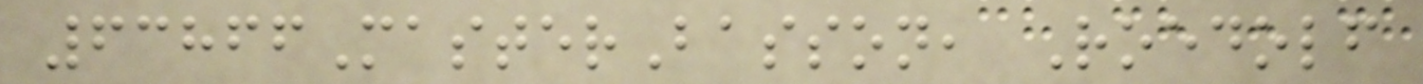63866MasterBasson, Roedolf
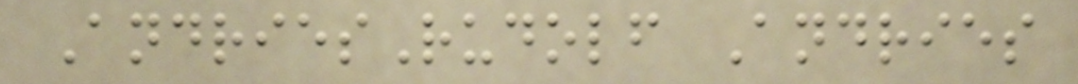AndriesRudolf Andries
